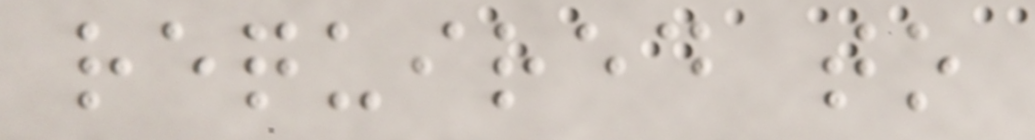required to
